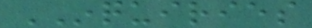INQUIRIES
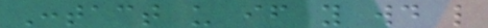Contact us if you would like
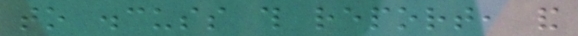to discuss this report, and
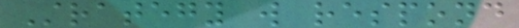Strategy will respond
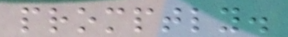promptly.
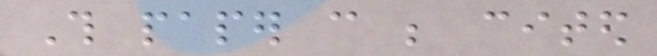This paper can be cited
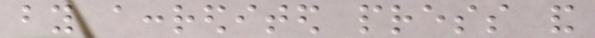by accredited press and
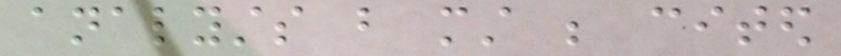analysts but must be cited
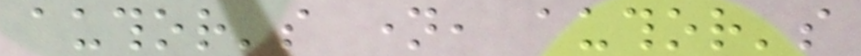author's name, author's
